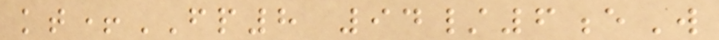kt+FP8 94/6eW
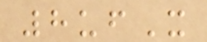8ufX
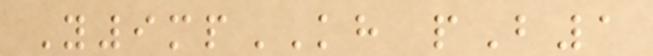Y9mpKH pB1
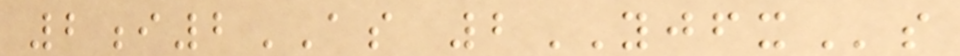2i2AS 2YJFXs
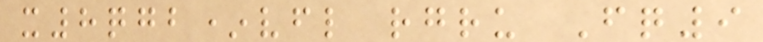x8qgb*vfl rgru Fq9
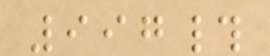997#
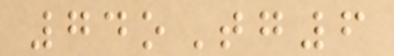74oTg6
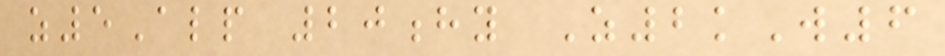z5Alp 20hy Z2kW6
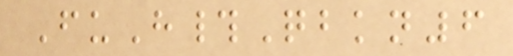FuH#Qbkn6
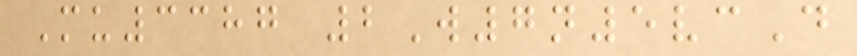Mu3387 2W7n5vcD
